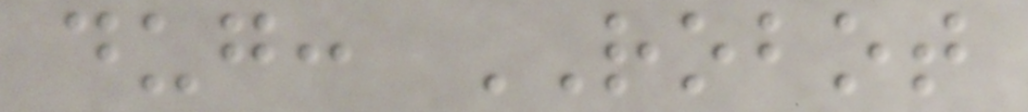dug: ROBOT
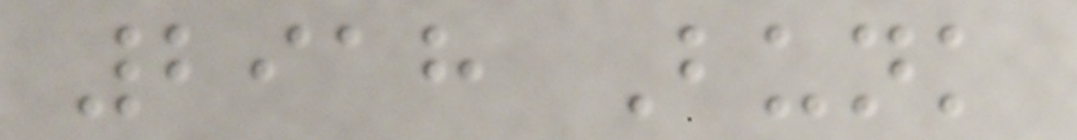2918 Bunk
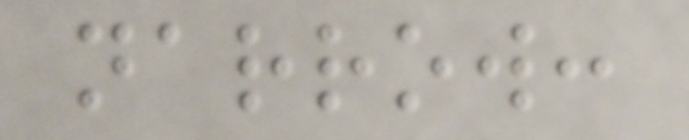narrow:
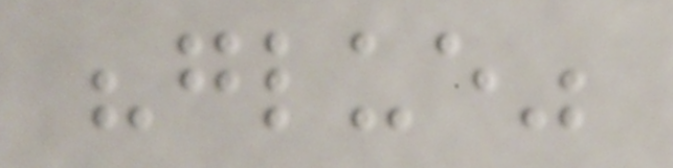"glue"
